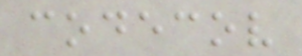codecov
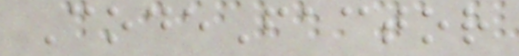CodeFactor
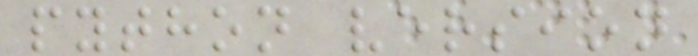python version
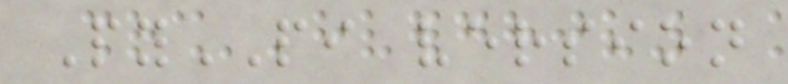PyPI version
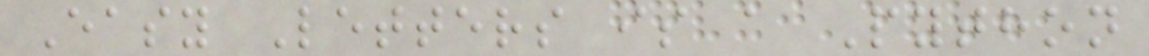Easy Letters is a Python
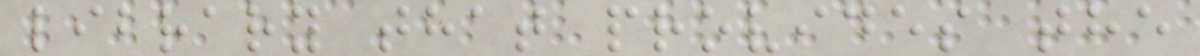library that provides the
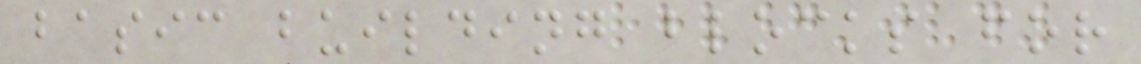basic building blocks for
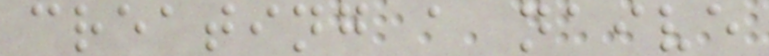creating a naive
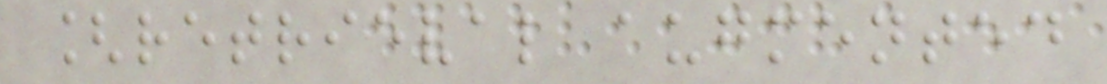[retrieval augmented
